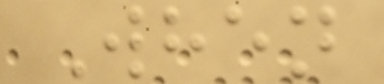When
